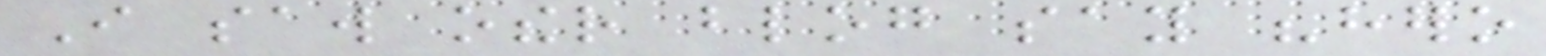I saw other blog say "hero
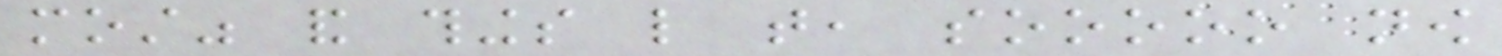most" and things like that, sooooo now
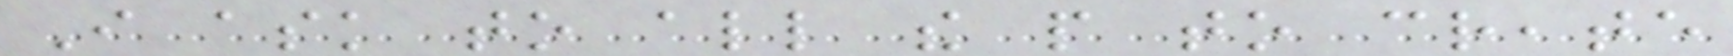I ask to all the people to create
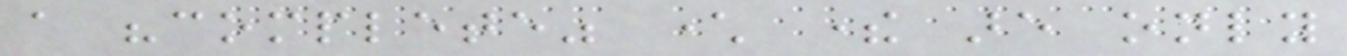a "complete" character there are only
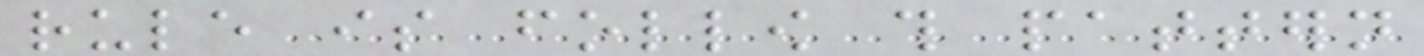rule is follow this pattern
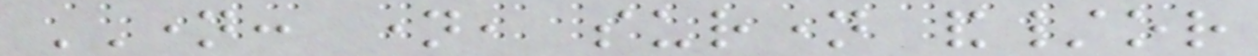NAME: name, surname and/or
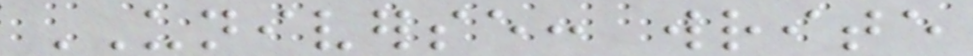UNIVERSE: write
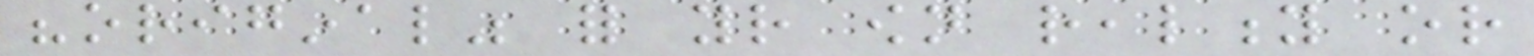"original" for your own reality or
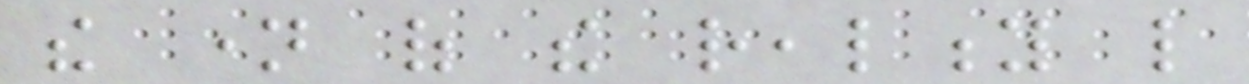the name of the reality like
